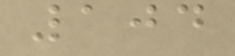104
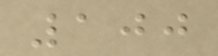100
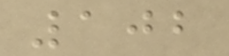102
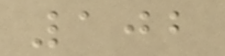102
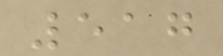517
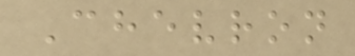Chevron
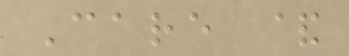Care &
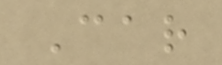Car
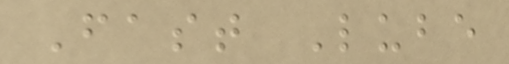Fast Lube
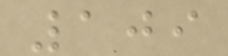109
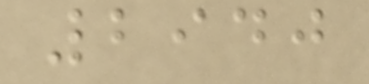2940
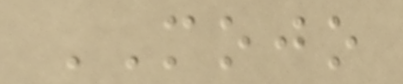MOJO
